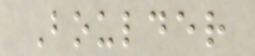Boulder
